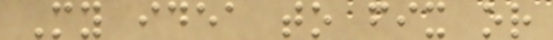My idea to fix or
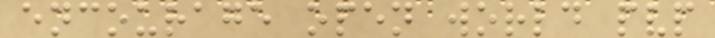encourage open world pvp
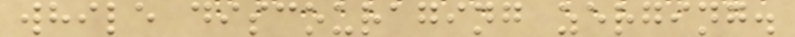while discouraging zerging.
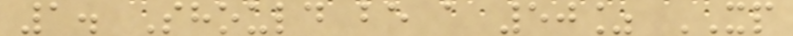1. Should be a 50% XP
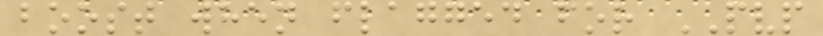boost when flagged for PVP
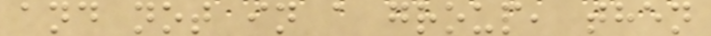and not in a group, then
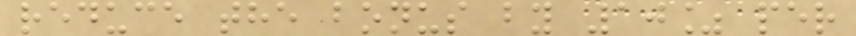reduce the bonus by 10% per
